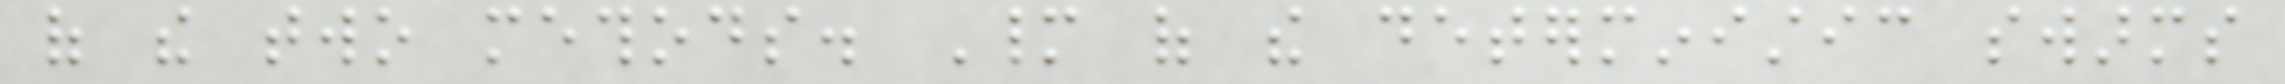of the two methods. Many of the deterministic swarms
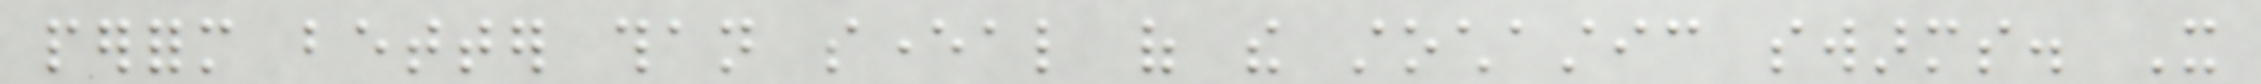perform better than several of the stochastic swarms. It
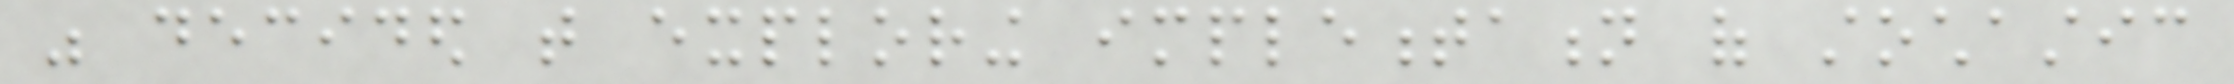was decided that exploring implementation of stochastic
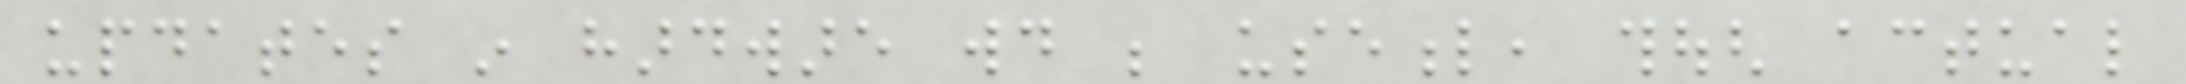updates in hardware would be useful, though actual
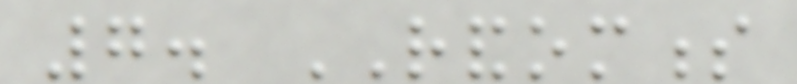7. RANDOMNESS
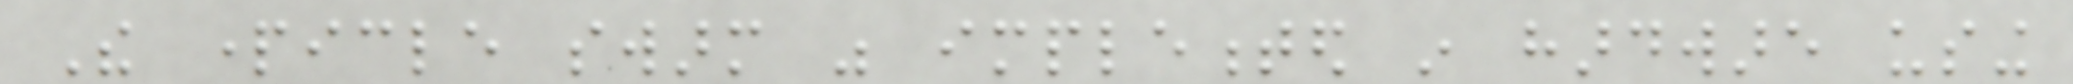The particle swarm was implemented in hardware using
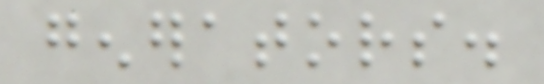generators.
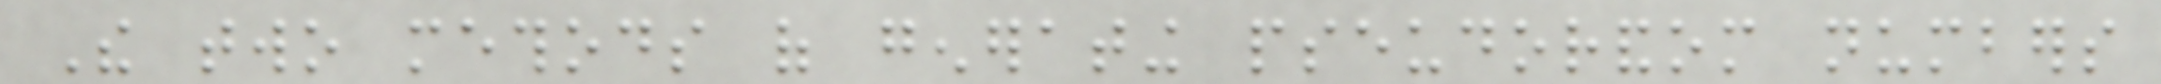The two methods of generating pseudorandom numbers
